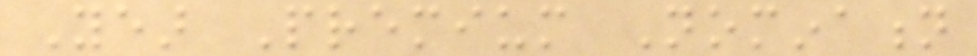Year Premium Nomination
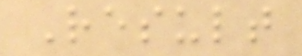Result
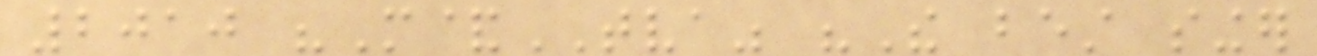2010 "M&TVA" "The best singer
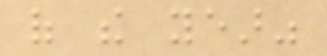of the year"
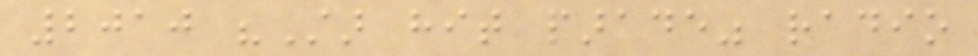2010 "Star hit parade" radio
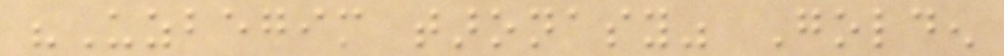"Uzbegim taronasy" Golden
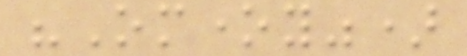"Omoney")
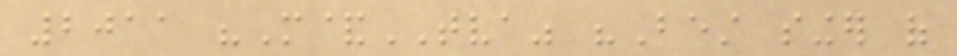2011 "M&TVA" "Best singer of
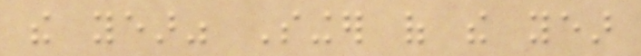the year" Singer of the year
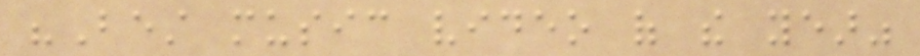"Best music video of the year"
